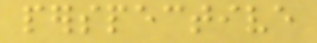perspective
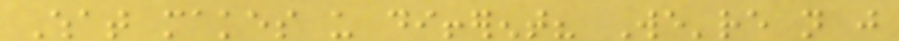What makes us different? We're not just
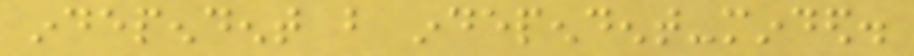independent but independent-minded.
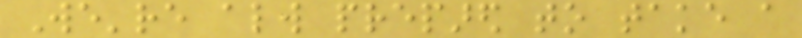We're always prepared to take a
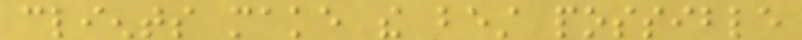clients make the best possible
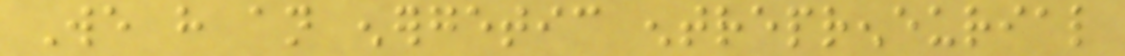We have an energetic entrepreneurial
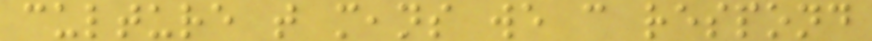culture that means we can respond
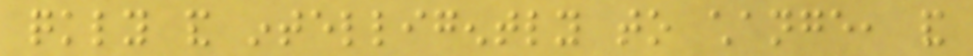quickly and intelligently to change, and
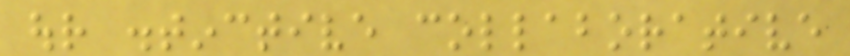our distinctive collaborative
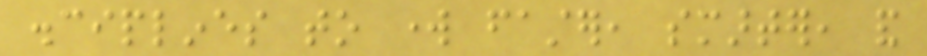disciplines to work faster, smarter, and
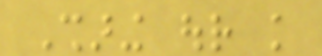Sharing our knowledge
